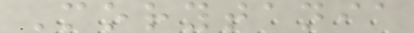Morytania
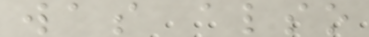was also
